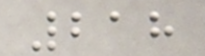218
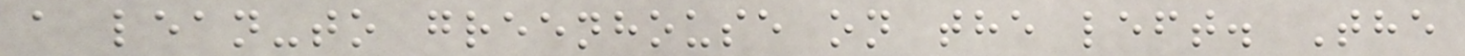a lean-to greenhouse on the left. The
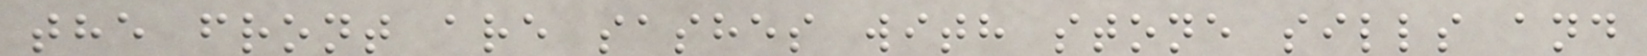the front are sashes with stone sills and
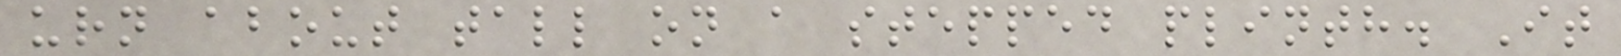urn about tall on a stepped plinth. It
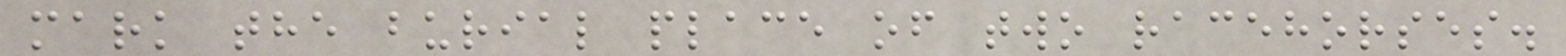mark the burial place of two racehorses.
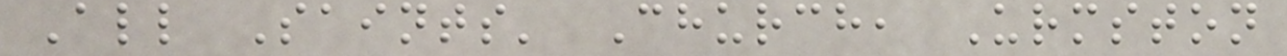All Saints' Church, Urmston
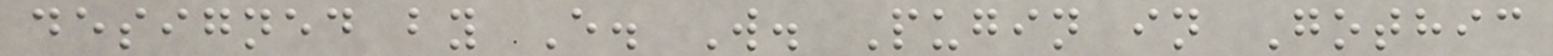designed by E. W. Pugin in Gothic
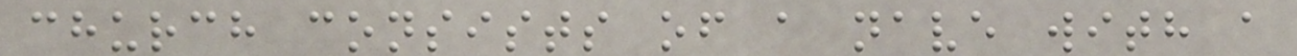church consists of a nave with a
